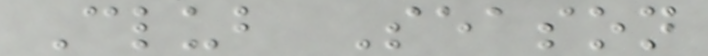Club Season
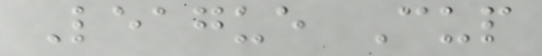League Cup
